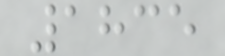1835
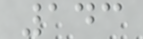143
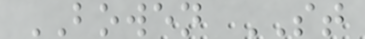BOWEN ST
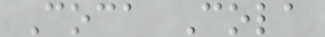Coca Cola
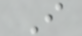I
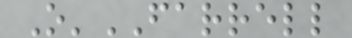O'FARRELL
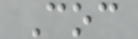Coc
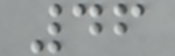46
